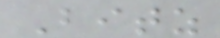Bitz
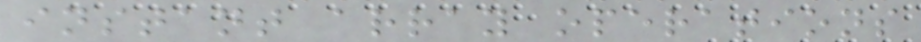instant array operations
